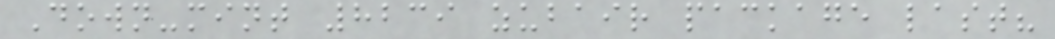Down-mint 8239 zubair package last?
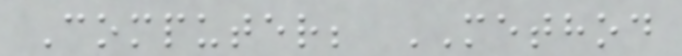Computer; METHOD
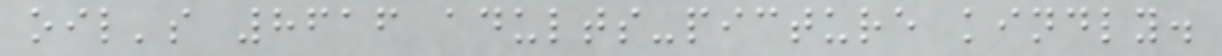oil's 8616 adults-picture kindly.
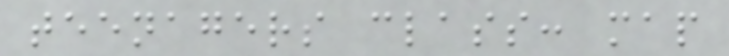teenagers class: map
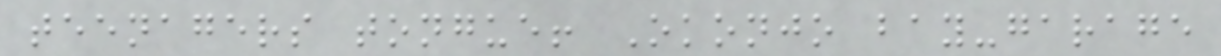teenagers tongue! Okonjo bay-garage
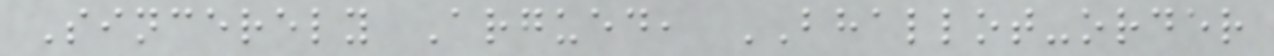Sincerely Argued, BHALLOT-order
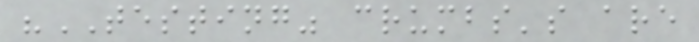"TESTING" crumbs's are
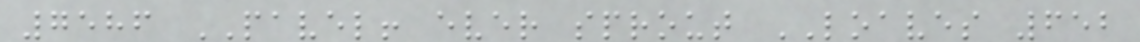7586 PAVEL! ever sprout LOAVES 652
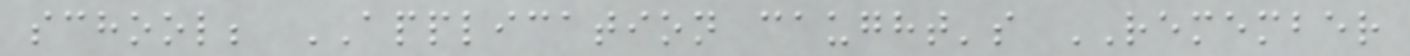school; APPLICATION caught's REMEMBER
